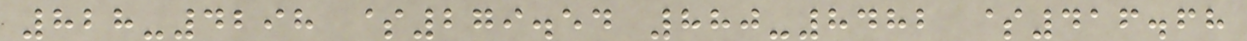828-4298 $279.54 880-8482 $416.68
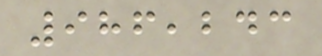986,243
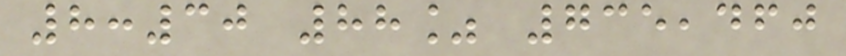8:30 88% 735,460
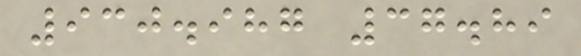930.987 37.89
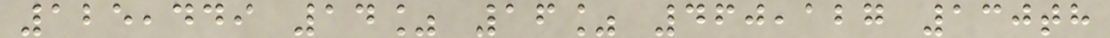125,449 14% 16% 460,127 130th
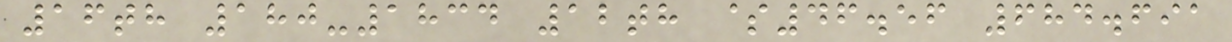16th 180-1834 12th $46.56 684.691
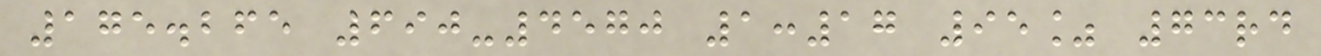175.265 690-4570 1:17 95% 73rd
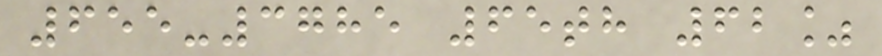655-3785 65th 62%
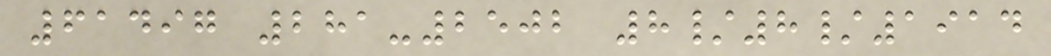61497 281-2502 8/8/1914
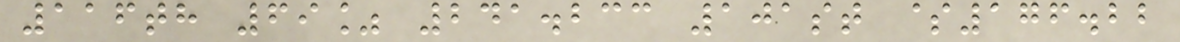116th 69% 241.233 101st $176.22
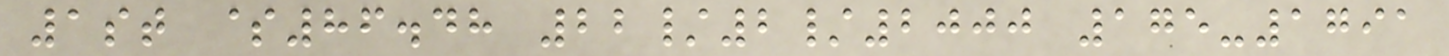1st $86.48 22/2/2000 175-1791
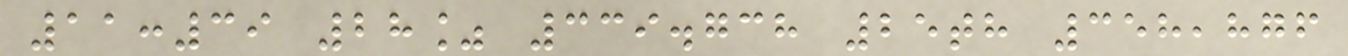11:39 28% 339.738 25th 358,876
